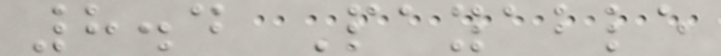8.4 Payable
